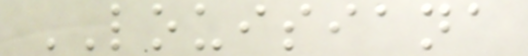LOUISIANA
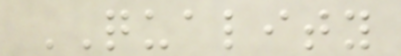QUALITY
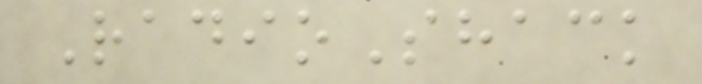RadioShack
